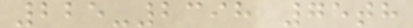225-2398 75th
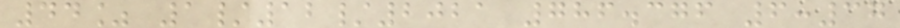44% 1/12/2021 786.376 6:37
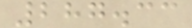287.33
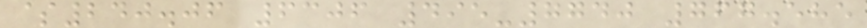$240.06 6306 495-7740 767.585
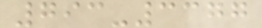793-3377
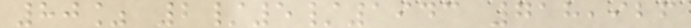80% 2/5/1943 718,926
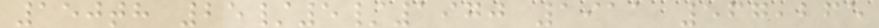150th 25/5/1970 1911 567,265
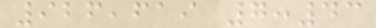926,619 7:43
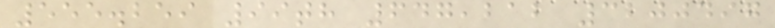555.259 99th 647,212 3200497
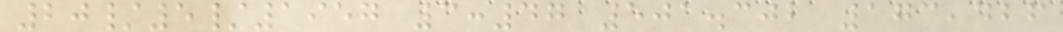20/5/1957 3:47 501.302 173,426
